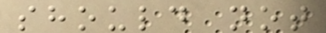should not
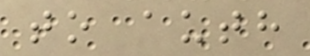to auth
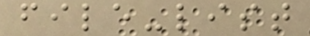file-list
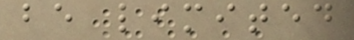be limited
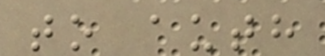to auth
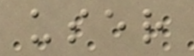user
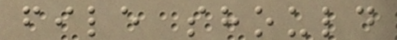file should
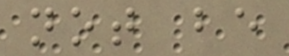not be
